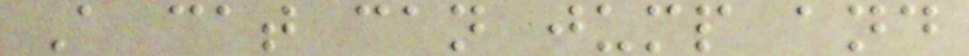A cat can jump and
